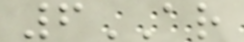6AR
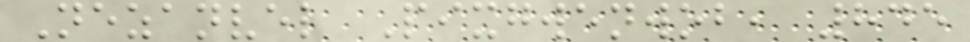Nezanvel Pixgwenwob, 845
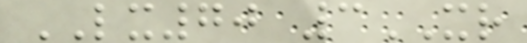LX70 3XR
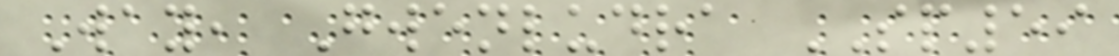Way, Gwenludra SP59
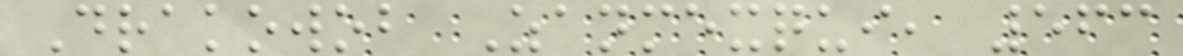Drakowob Zanmexqui, 563
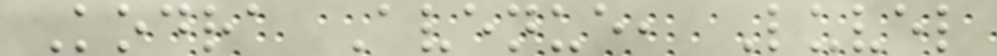Kodra Avenue, Luvel
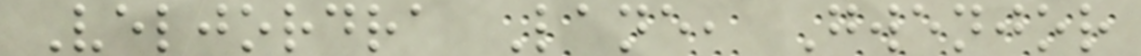Veljordra Lane, Gwenjor
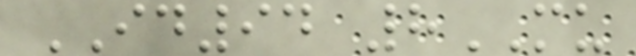ID94 8MU
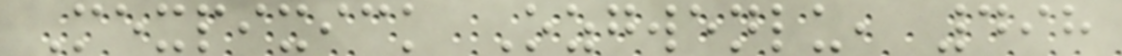Mexpixick Ozgwenlu, 498
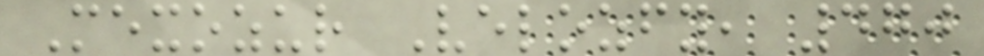Mexozur Velozfy, 470
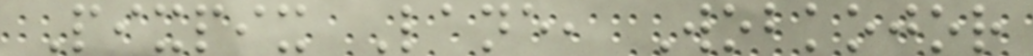Pixpix Lane, Wobkojor
